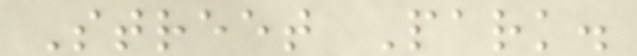Street Park.
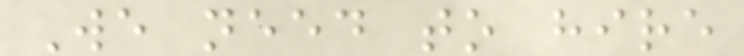We need to hire
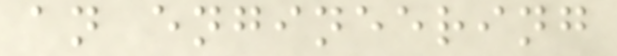an engineering
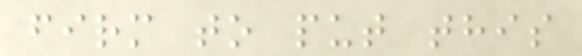firm to put this
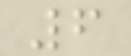6
